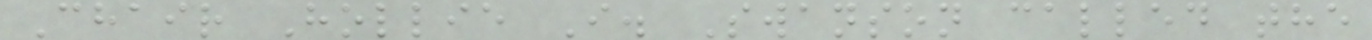Chair Hollie I. Swanson called the
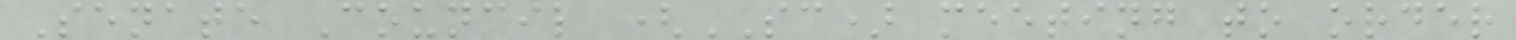Senate Council (SC) meeting to order
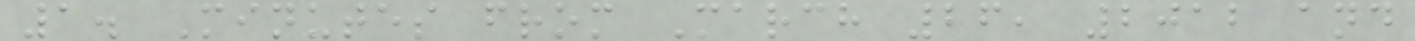1. Minutes from March 26, 2012 and
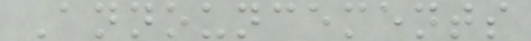Announcements
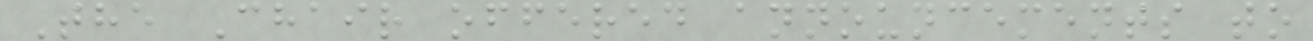The Chair offered announcements to
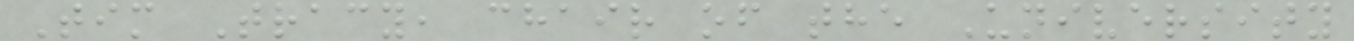Tim Tracy, chair of the University
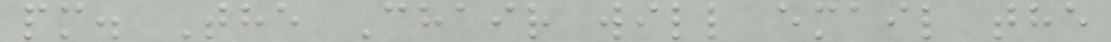pm. The Chair will email the
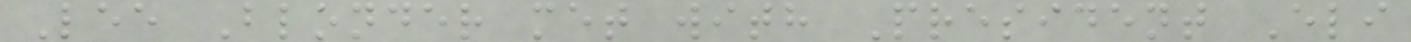Lee Blonder met with President Eli
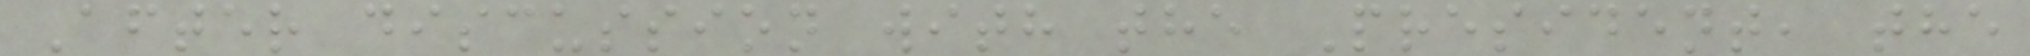After discussion with the President, the
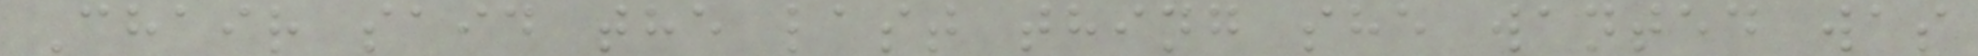Chair said the last thing she wanted was
